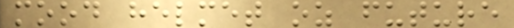mood helmet oz future
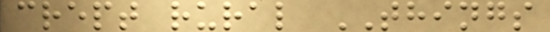crept rural THINGS
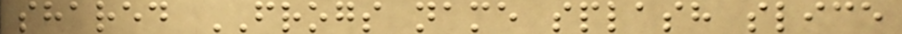shared FROGS name splash slice
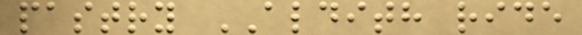pastry ALDITH ride
